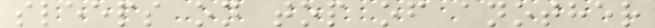sleeps on top of another
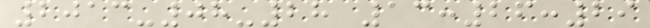2013-08-28 13:26:29
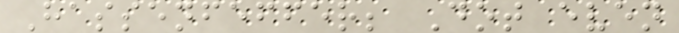Hassenfeffer; Dot even
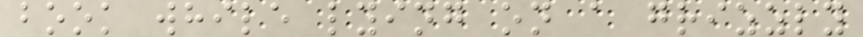book while lying on a grizzly
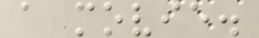a movie.
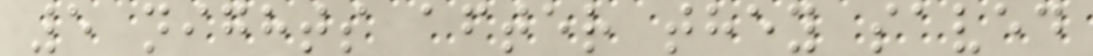5 nights after they saved
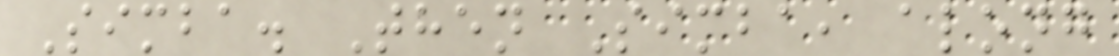Simba. Then Simba, along
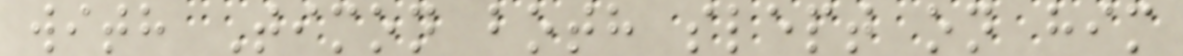with Timon both slept on him
